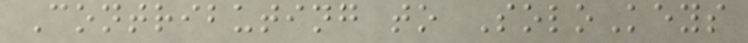Contributing to SoloKeys
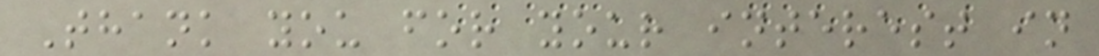Thank you for your interest in
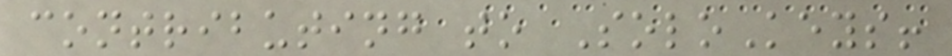contributing to SoloKeys!
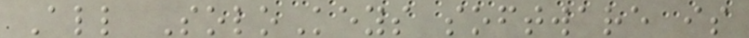All SoloKeys software is
